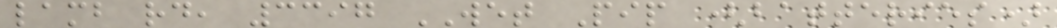lamb rd, 3397 WET Pip (batteries)
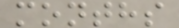months
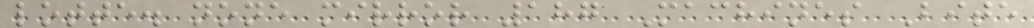lotte. none mirror 187 Machines Bite
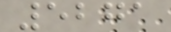5271
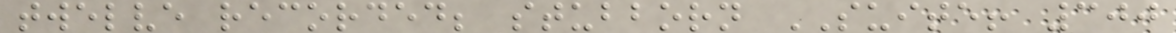twelve recorded; stubborn SUITE! 300
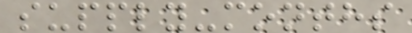supply-months
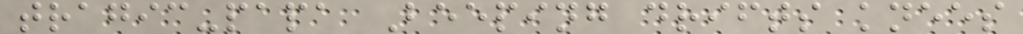tragic-papa Beeping drifts knees
